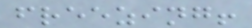freezing!
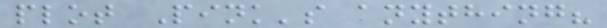plot Pink's anything?
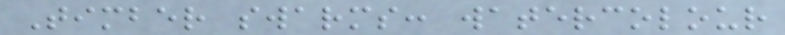Timber swarms: watercolour
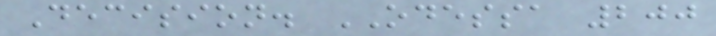Decision. ODESSA 200
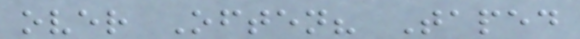over Often? Taped
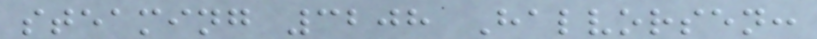steaming 3208 Halvorsen:
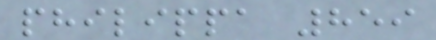philippa 859
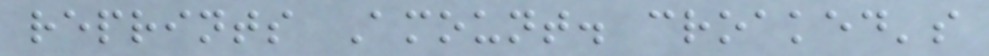reprints Amount. croaked's
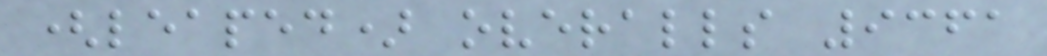(leaped) overalls 9361
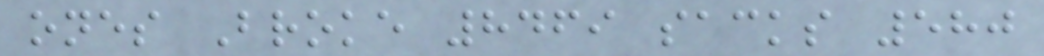ones Broke 8469 sacks 580
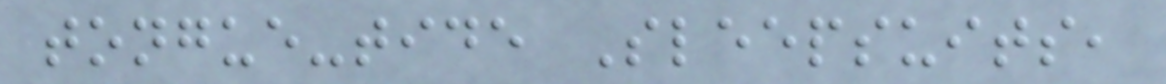tongue-tide Sleepsuits,
